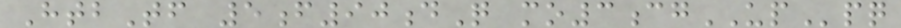HtbTf 5f90dQ mo3cgUPpq
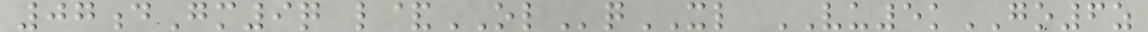07dGm9q l&OLqXL VU5kGO6z
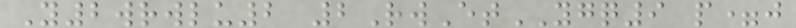Y2wrwlu2 2RwEtYGQ9 p=j
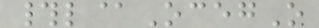#l@OcegO
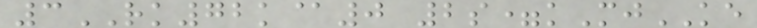3RK72k@0 2s=kMjKE
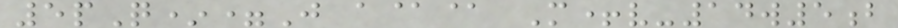5pQ*=J a@@ M+v-14w5b
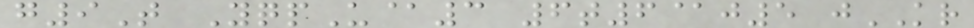g9T YqpU@3 6t6@j5 jKR
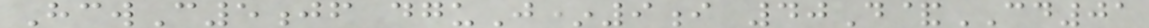HcwC5jf dguJ*9i 40D&CD01
